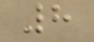8
